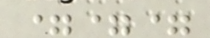===
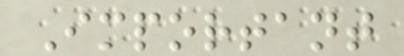Important
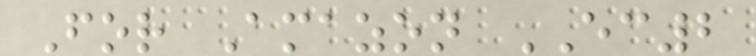For Amazon EC2
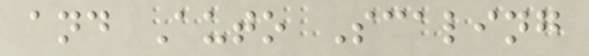and Auto Scaling
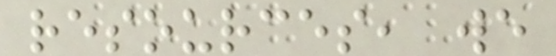resources, we
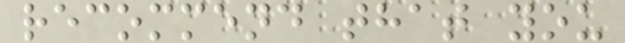recommend that you
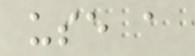use a
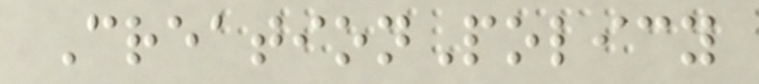CreationPolicy
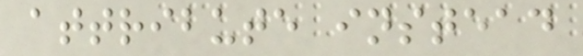attribute instead
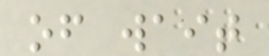of wait
